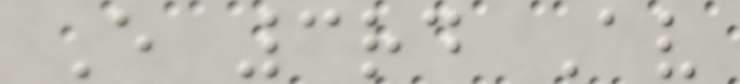E 3rd Av
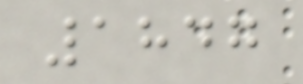1847
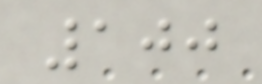100
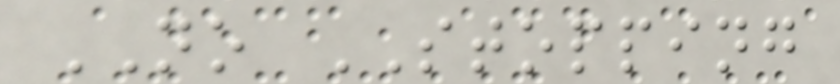NO STOPPING
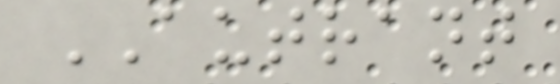AUTRANT
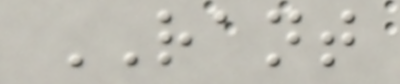RANT
